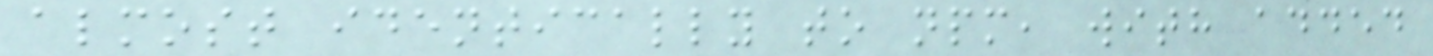almost identically to npm, with added
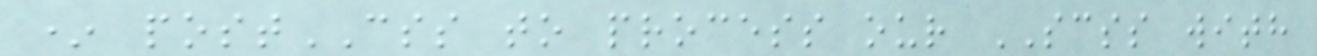* postCSS to process our SCSS with
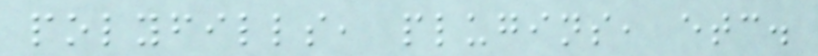polyfills, plugins, etc.
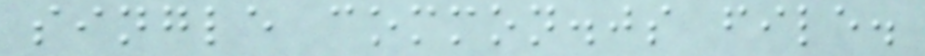single common.js file.
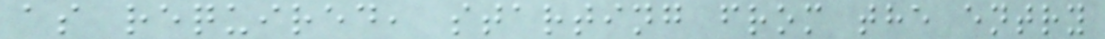as required, starting from the entry
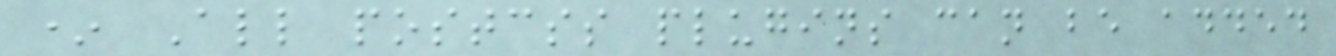* All postcss plugins can be added
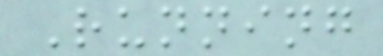Running
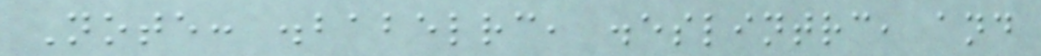Note: .babelrc, .eslintrc, and
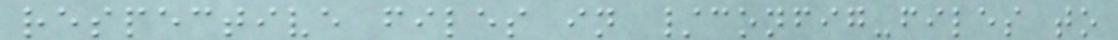respective files in /config-files to
